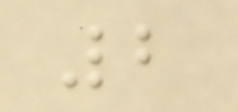2
